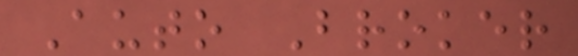Auto Broker
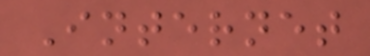Internet
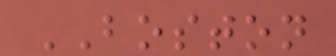BOSTON
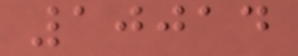10014
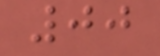00
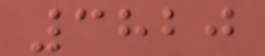3820
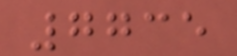7735
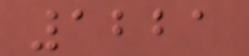1221
